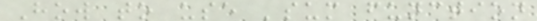How to use 'sum function
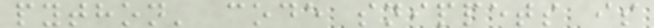python' code snippets is
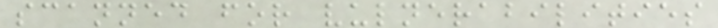scanned for vulnerabilities
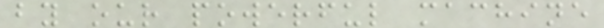by our powerful machine
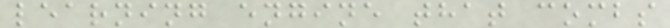learning engine that combs
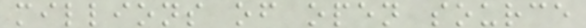millions of open source
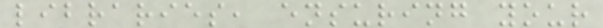libraries, ensuring your
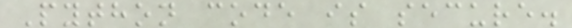Python code is secure.
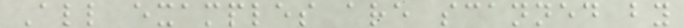All examples are scanned by
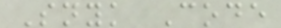Snyk Code
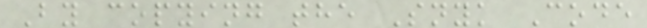By copying the Snyk Code
